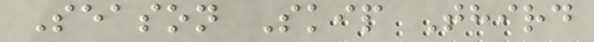Season Skip Third
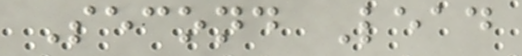Second Lead
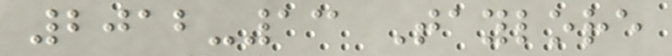2012-13 Taylore
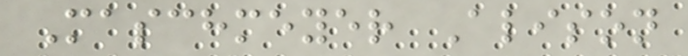Maschmeyer Alison
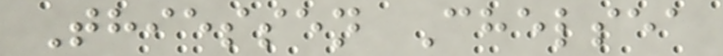Thiessen Chelsea
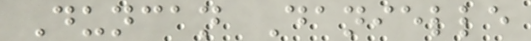Duncan Danielle
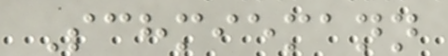Schmiemann
